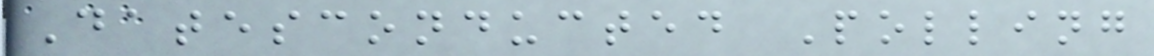Datesconducted Polling
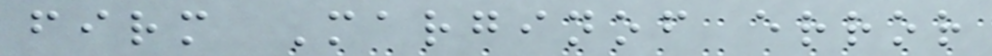firm Marginof error
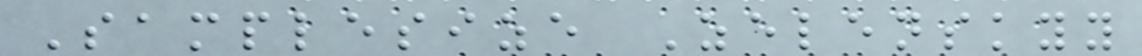Samplesize Zelenskyy
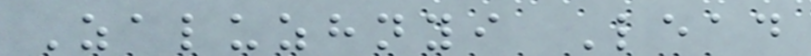Zaluzhnyi Lead
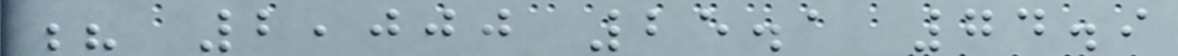? 2,000 25.1 74.9
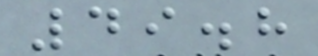49.8
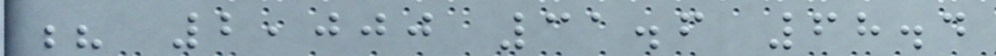? 2,000 31.6 68.4
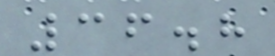36.8
